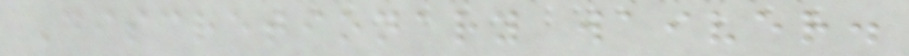Discretionary waiver.
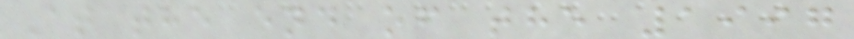At the end of the 1997
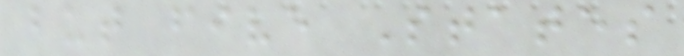but five States
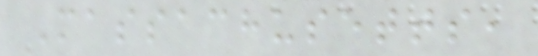Massachusetts,
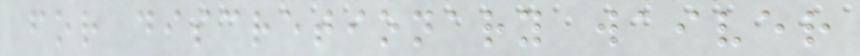for discretionary waiver
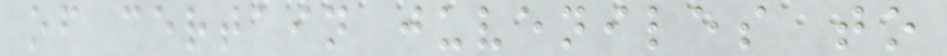of certain juveniles to
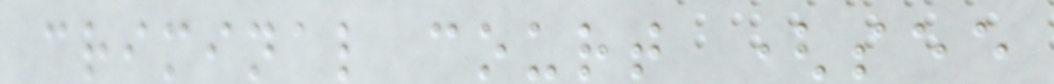criminal court (see
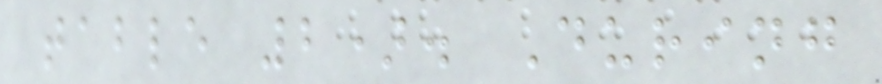table 2). During
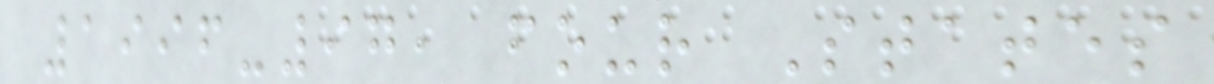1996-97, four States
